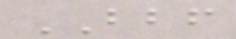BBF
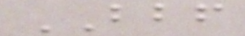BBF
